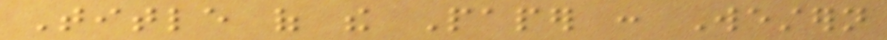Title of the Paper : Western
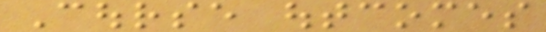Course outcomes
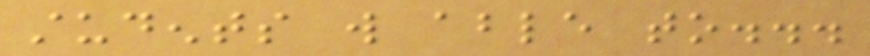students will able to...
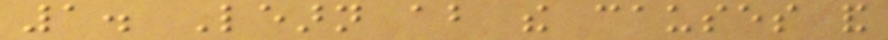1. Learn about the causes and
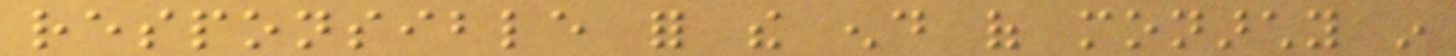responsible for the end of monarchy in
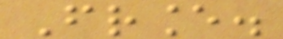France.
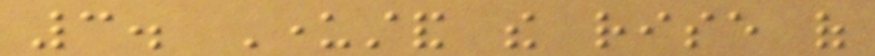3. Understand the rise of
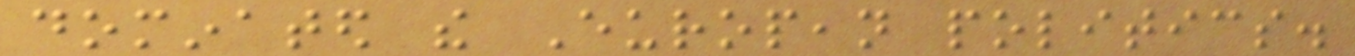dominated the European politics.
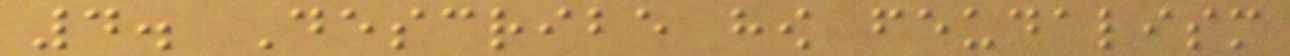4. Describe how feudalism
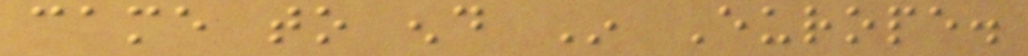came to end In Europe.
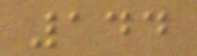144
